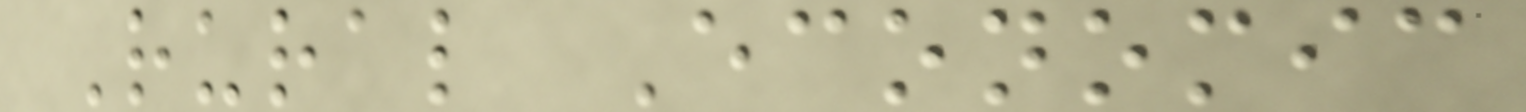Rural Economic
